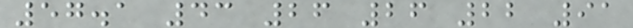57.1 43 26 26 22 91
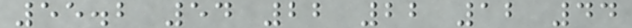55.2 54 22 22 12 44
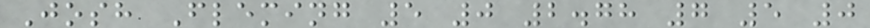Josh Fleming 5 0 2.78 7 5 0
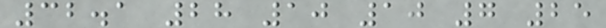32.1 28 10 10 7 25
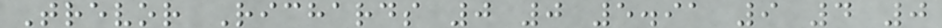Trevor Richards 0 0 5.91 9 4 0
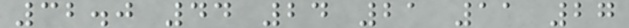32.0 44 24 21 11 27
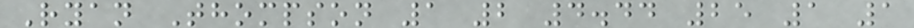Ryan Thompson 1 2 4.44 25 1 1
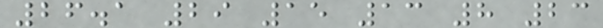26.1 29 15 13 8 23
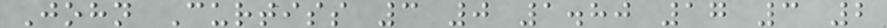John Curtiss 3 0 1.80 17 3 2
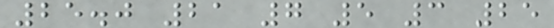25.0 21 7 5 3 25
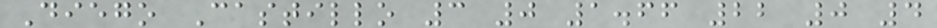Diego Castillo 3 0 1.66 22 0 4
